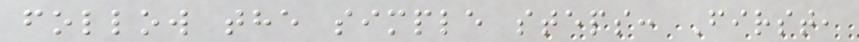follow the simple steps: First,
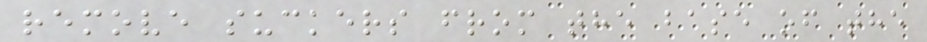remove suckers from the base of the
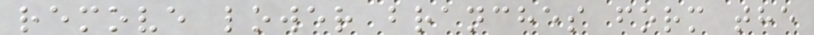remove lower branches form the
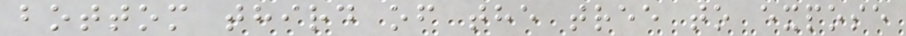bottom third of the tree to expose
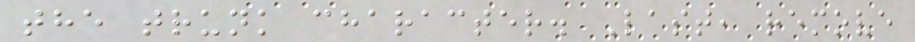the trunk character. Last, remove
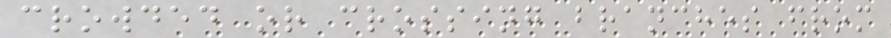crowded or crossing branches from
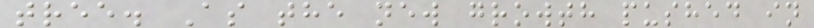tree. As the new growth pushed in
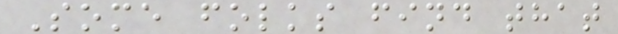Some folks find that
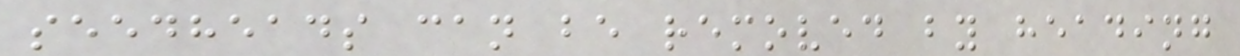seedheads can be removed by heading
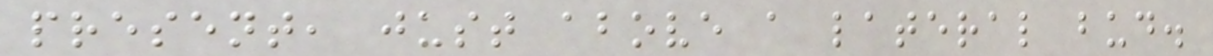present, just above a lateral bud.
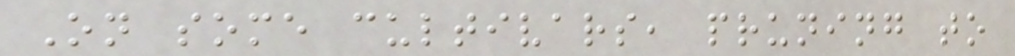On some cultivars, pruning to
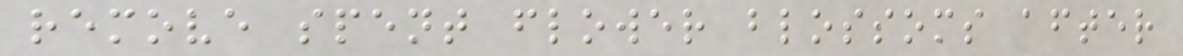remove spent flower blossoms after
